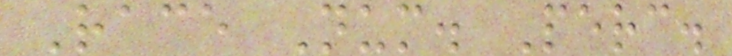Race Num. Perc.
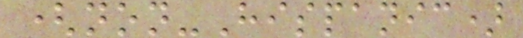(non-Hispanic)
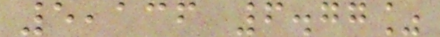5,136 6.77%
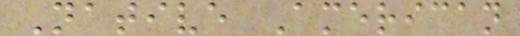Native American
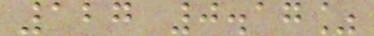127 0.17%
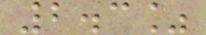2.3%
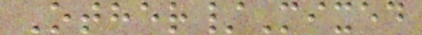Other/Mixed
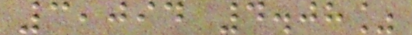3,094 4.08%
